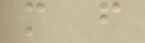more from
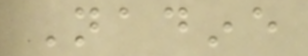Nadine
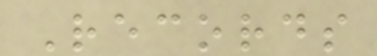Records
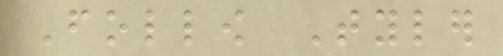Follow Tyler
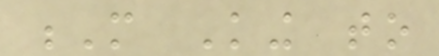M King to
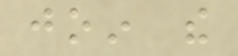join the
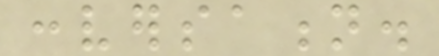conversation.
